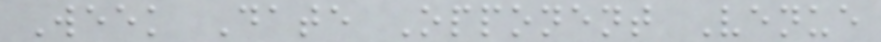Week Date Opponent Venue
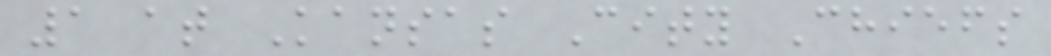1 at Kansas City Chiefs
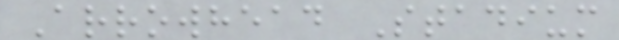Arrowhead Stadium
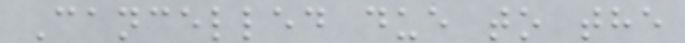Cancelled due to the
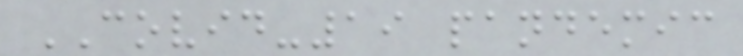COVID-19 pandemic
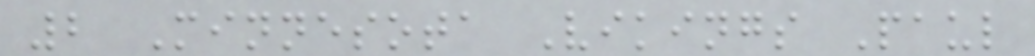2 Minnesota Vikings Paul
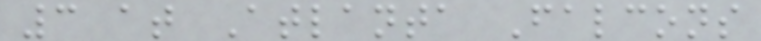3 at Atlanta Falcons
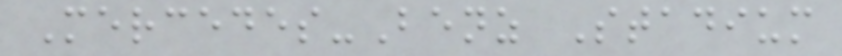Mercedes-Benz Stadium
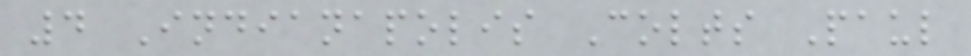4 Indianapolis Colts Paul
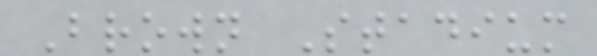Brown Stadium
